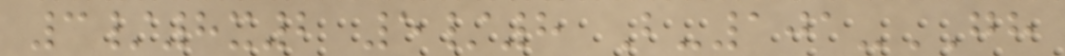3/8x2 5/8 B-101-GH
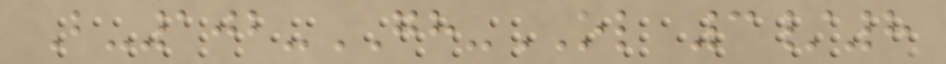B-102-GH-OL 3/8
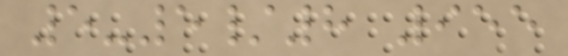5-5/8 955
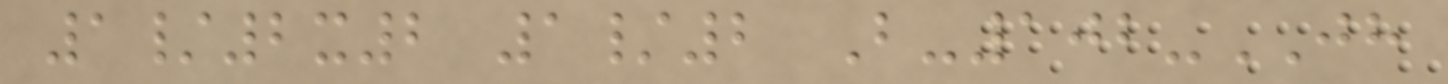1/2x2 1/2 B-102-JH
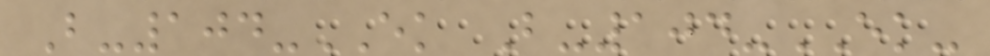B-104-EK B-104-EK-
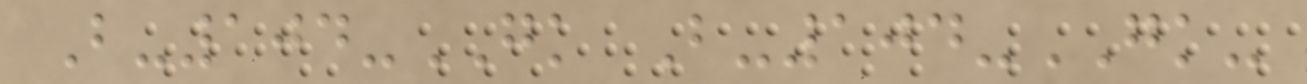B-104-GK B-104-GK-
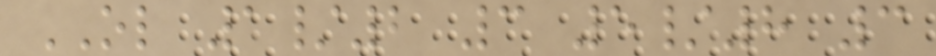OL 1/2 3 5/8 3
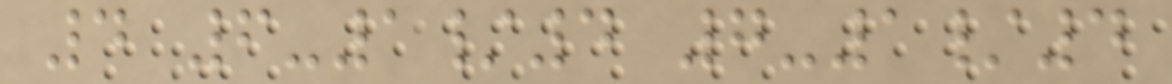4 6-1/4 7-1/4
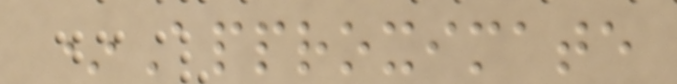*Approximate
